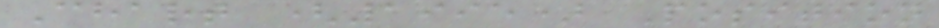Chart (1995) Position
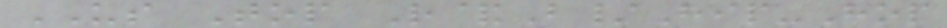US Top R&B/Hip-Hop
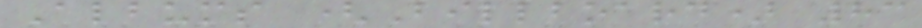Albums (Billboard) 83
